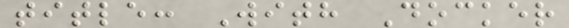title: With Docker
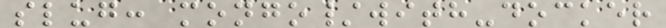slug: mongo/with-docker
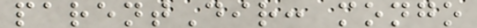parentDir: mongo
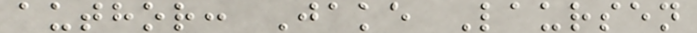author: Jake Laursen
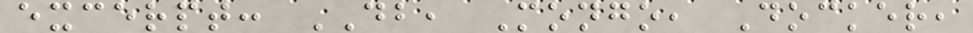excerpt: DB, Mongo, Docker,
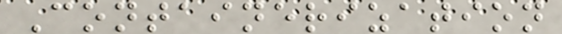Containerization
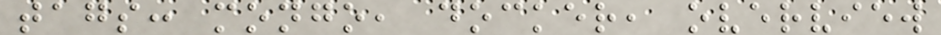tags: mongo, docker, overview
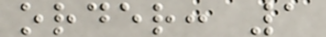order: 1
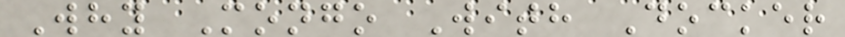Why Mongo With Docker
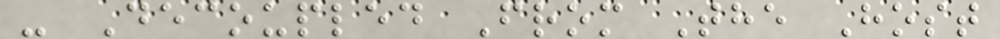- Decoupled From The Host
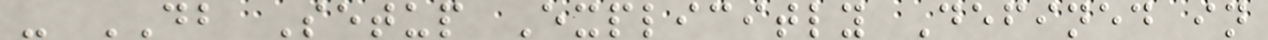- DB Setup Explicitly Defined in
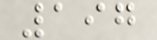197
